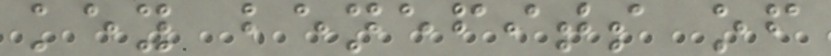key benefits of
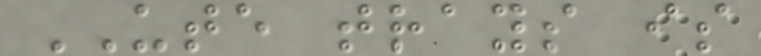UTE trays is
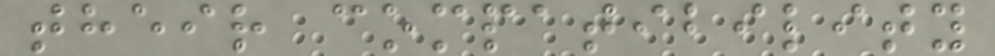their compatibility
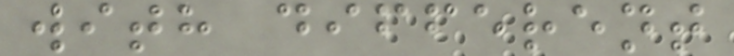with different
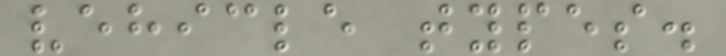vehicle types.
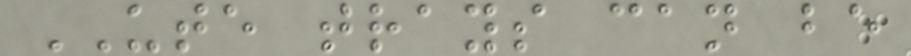UTE trays can be
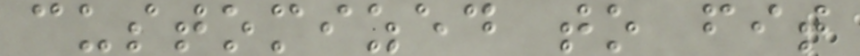customized to fit
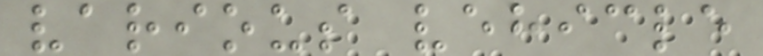various vehicle
